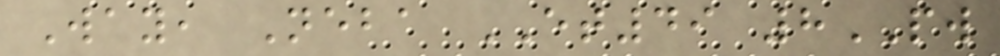Way, Neba ET49 8PW
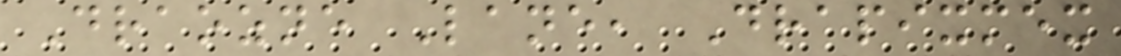Draozne Lane, Drapixmex
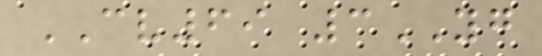CV69 3YG
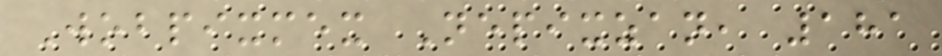Wobpixmex Nepixzan, 181
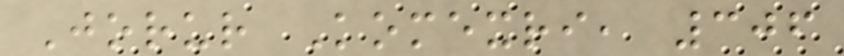Jorur Komexri, 306
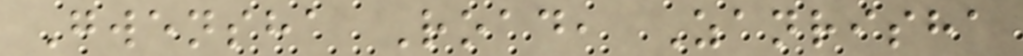Gwensha Road, Zanrisha
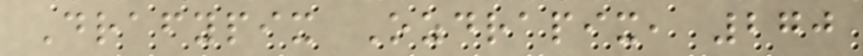Drafypix Ozdrapix, 270
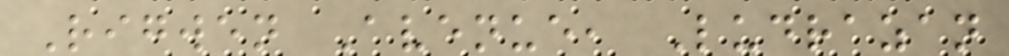Rigwen Avenue, Ludrazan
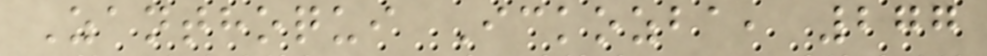Zanthoqui Ickozba, 277
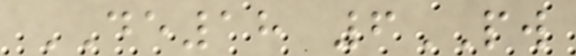DE18 6PW
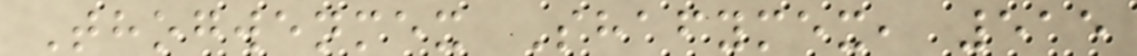Thogwenmex Shafymex, 515
